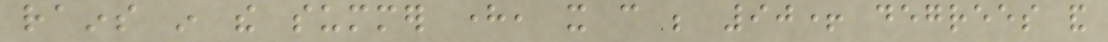rains in the summer here, it can be 90+ degrees and
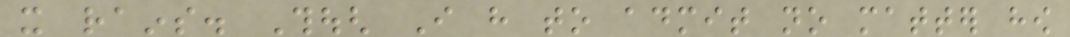it rains. Though I have to admit no matter how
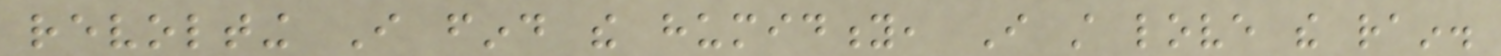revolting I find the humidity, I still love the rain.
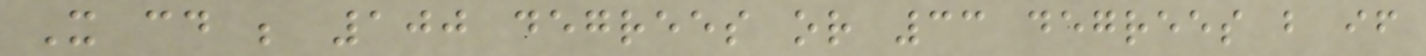It could be 100 degrees or 33 degrees but if
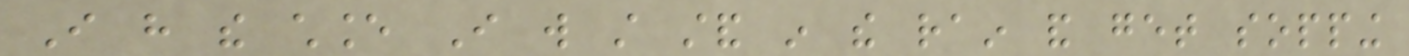I have the chance I will still stand in the rain and get sopping
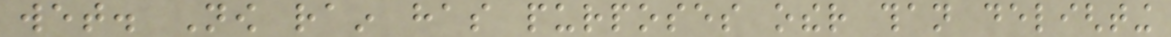wet. Now rain has purposes other than delighting
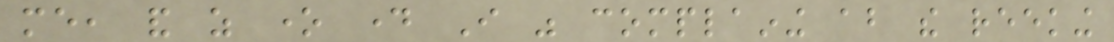me, and as one day I was complaining about the reeking
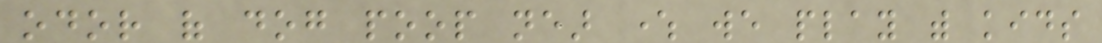odor of dog poop near where we play with kids
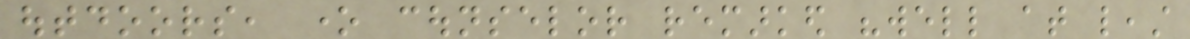outdoors, one counselor remarked "well at least
